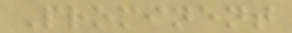Prominent
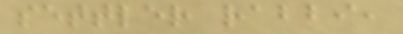settler rabbi,
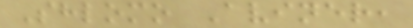Shlomo Aviner,
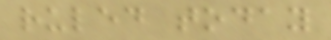ruled today
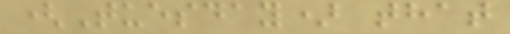(Tuesday) that
